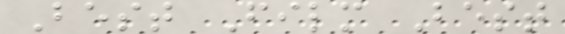Best Film Best
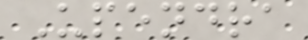Upendra
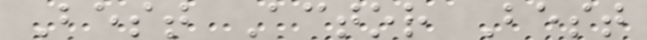Best Actor Best
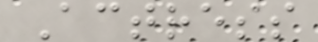Actress
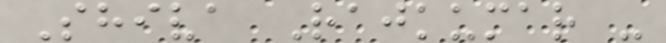Shiva Rajkumar -
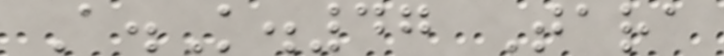A.K.47 Tara
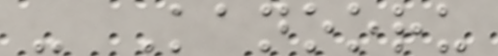- Kanooru
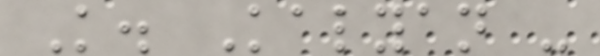K. Kalyan -
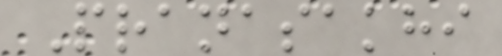Pranasakhi
